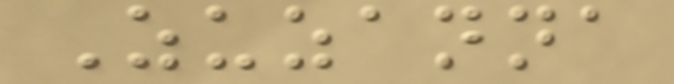Zuzanna
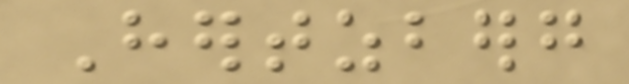Hertzberg
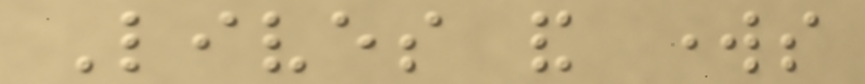Lives and works
